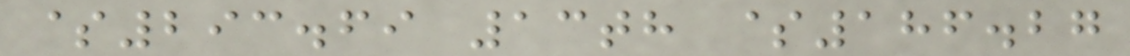$293.69 13th $186.27
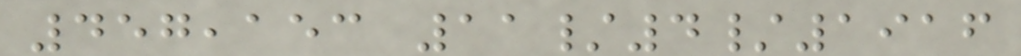457,153 11/4/1916
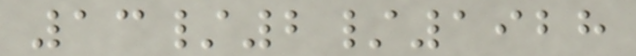13/2/1928
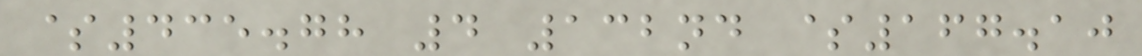$435.78 4 132nd $167.10
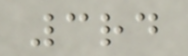3rd
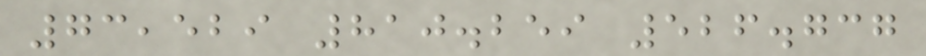73,529 810.259 526.737
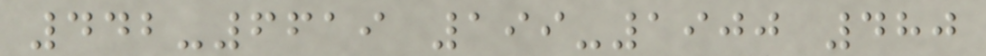442-6619 199-1900 480
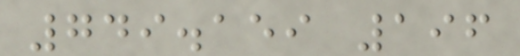749.159 196
